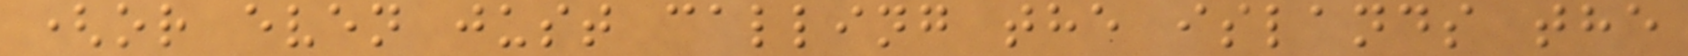(or even just calling the islands the
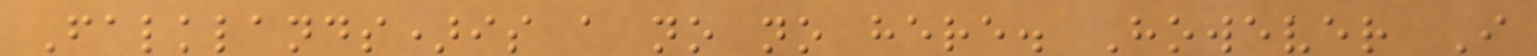Falklands)is a no no here. However I
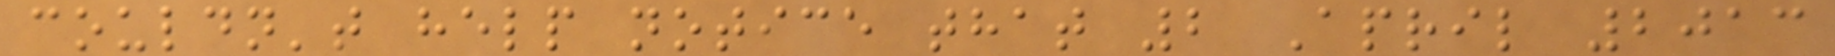couldn't help notice that 2 April 2013
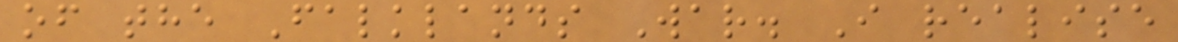of the Falklands War. I realise
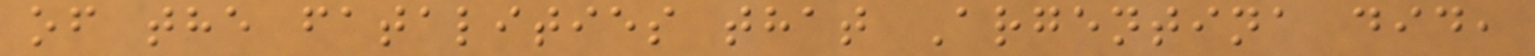of the fatalities that Argentina did,
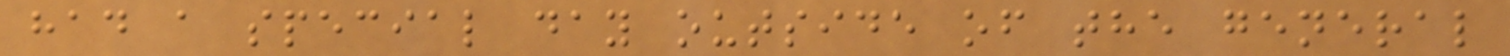had a special day outside of the general
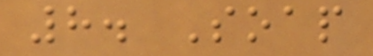8. Soap
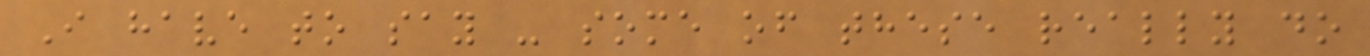I have to say - some of these really do
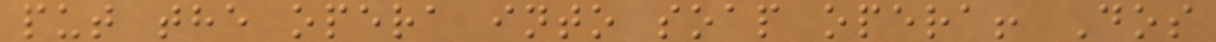put the opera into soap opera! Dos
